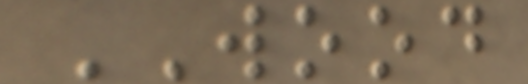WOOD
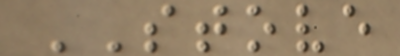STOVE
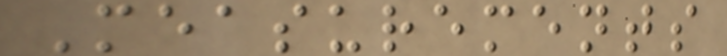Measurements
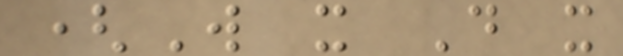(W x D x
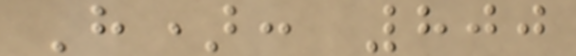H): 800
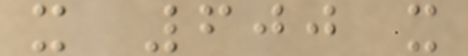x 600 x
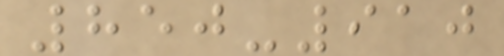850-910
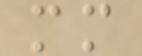mm
